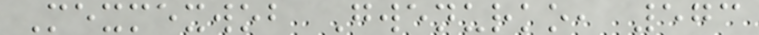Mexmexwob Gwenurko, 573
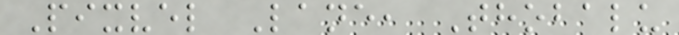Pixvel Lane, Thobalu
